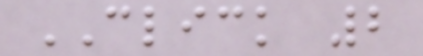CLICK 2
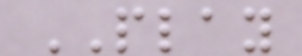PLAY
